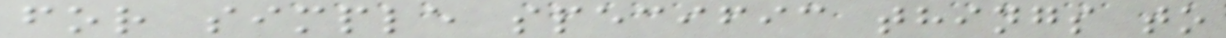for simple specific things to
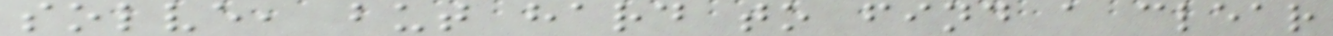solve, but hard to find a clear
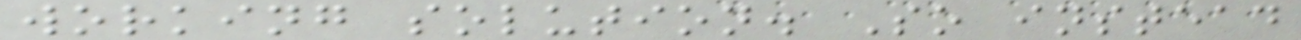working solution. So instead
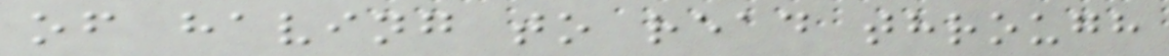of having to read through
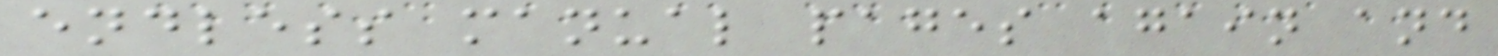endless manual pages again and
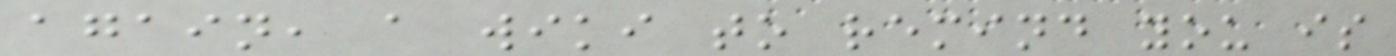again, a wiki to remind you is
